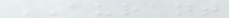AURANT
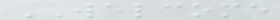WELCOME
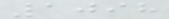1098
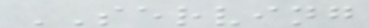SERVING
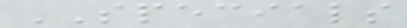SPECIALS
